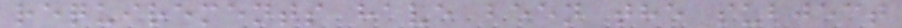requirements have been the subject
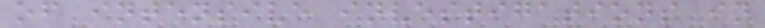of intensive investigations in
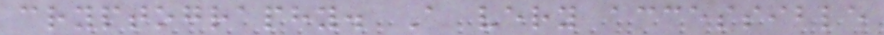cryptography. A very accessible
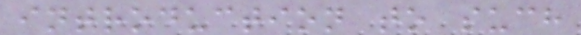introduction to such
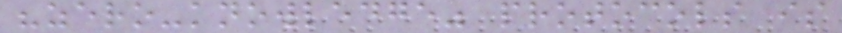"zero-knowledge" protocols is
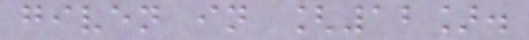given in [12].
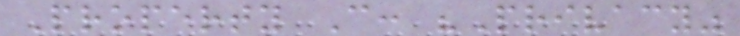Property C: "Privacy"
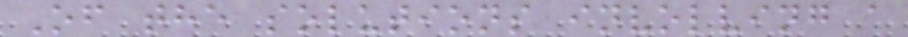Of the solutions involving a
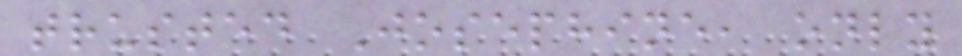trusted Josephine, only
